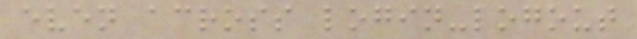even across login-logout
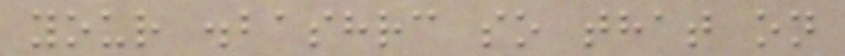your .bashrc so that on
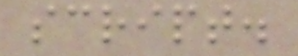script.
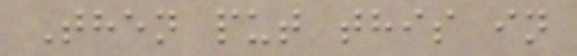Then put this in
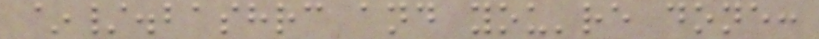~/.bashrc and you're done:
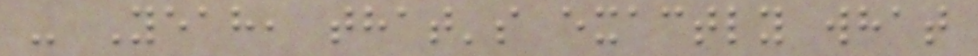- Yeah, that's exactly what
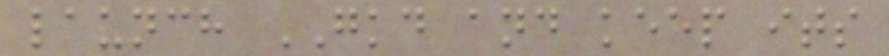launch GKD and keep its
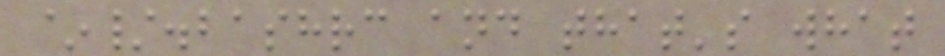~/.bashrc and that's what
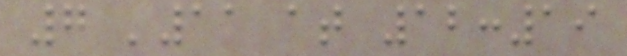7 '11 at 12:19
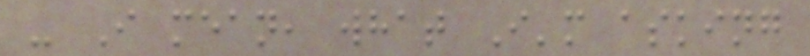- I mean, what I'm asking
